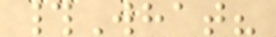#What?
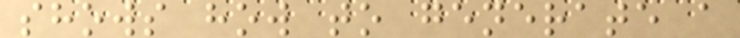shows how to generate a
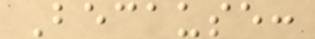Because:
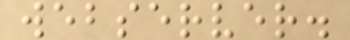webserver.
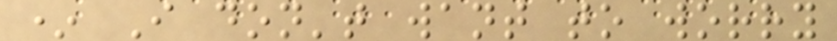* I don't want to worry
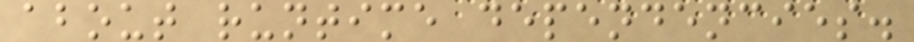about runtime dependencies.
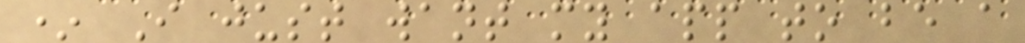* I just want my app to be a
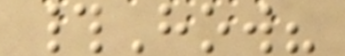#How?
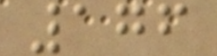176
